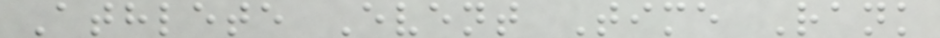Athlete Event Time Rank
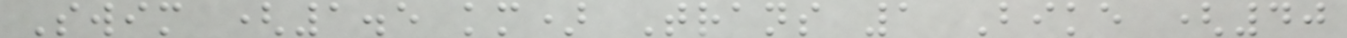Swim (1.5 km) Trans 1 Bike (40
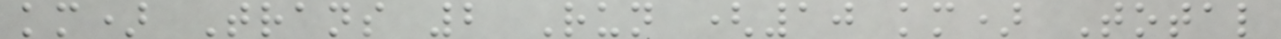km) Trans 2 Run (10 km) Total
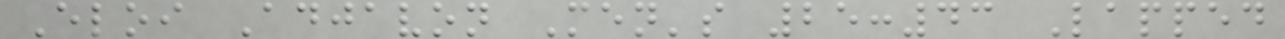Eloi Adjavon Men's 25:43 Lapped
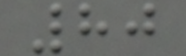80
